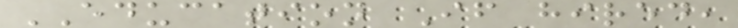EDUCATION If hired,
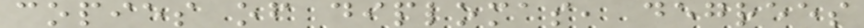copies of diplomas, degrees
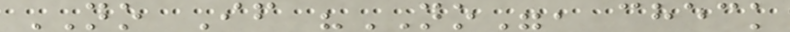NO If "NO", check
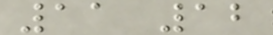11 12
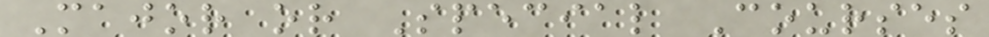Major or Special Courses
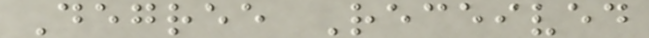Degree Received
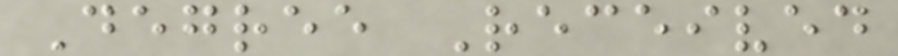Degree Received
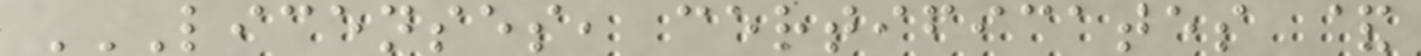LICENSES, CERTIFICATES &
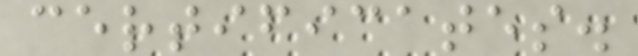certificates.
